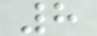8
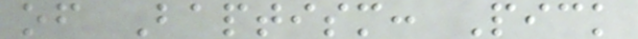of Baptism: Pick
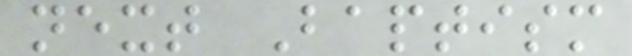next Baptism
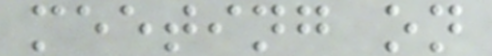meeting on
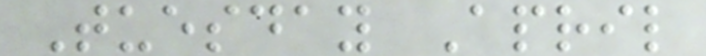Tuesday April
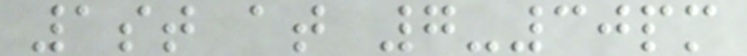1st at 7-30pm
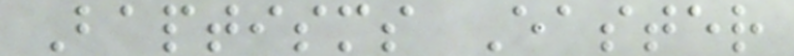Baptisms Easter
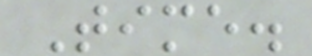Time.
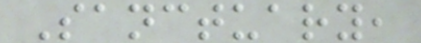Sanctuary,
